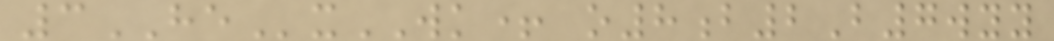3HExWK+ o8b2B7wyy
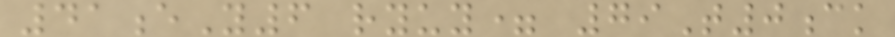41eY6 ryuy= 79T0ck
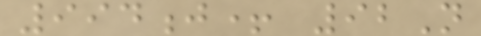994j+ 92N
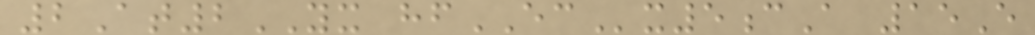2At2YX hfECx5cA 15E
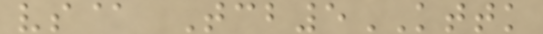vs@ Tcb5KTTK
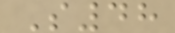S48
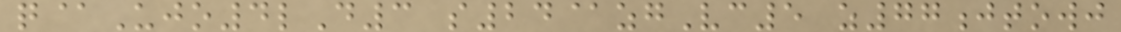q@Ujo4lD3 s24@zgVc5 z77jtowj
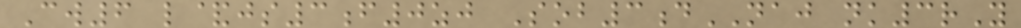Cw6 l&js3f0zj Sob3dNAJ nk3rY
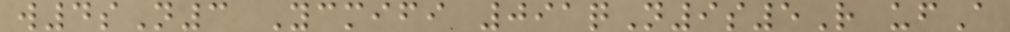w4sN3 Ycmifi 091qN9s5R ufA
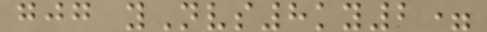gjg yNvs8ky2=
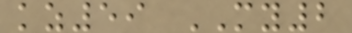kz59 MY2
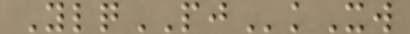YlqPJkXw
